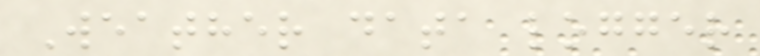Weather data logger
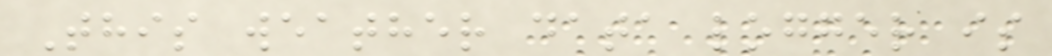This weather data logger is
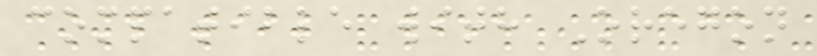compatible with Oregon
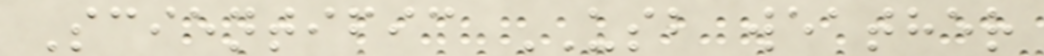Scientific USB weather
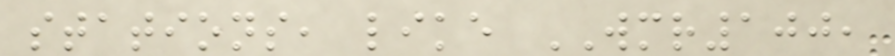stations, like WMR100,
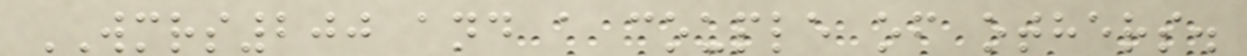WMRS200 and a couple of others.
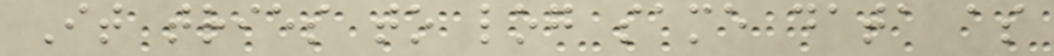It tries to log same data as
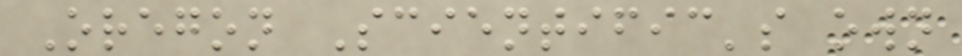Oregon Scientific's own
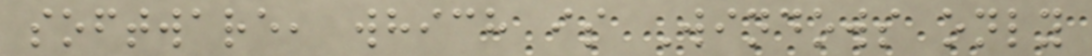software, which is Windows only
